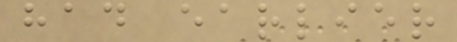had earlier
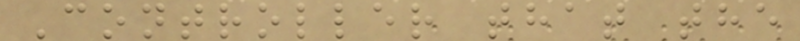Controller that the
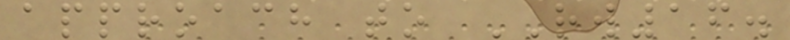approach to RW16.
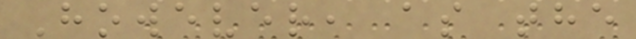However, as the
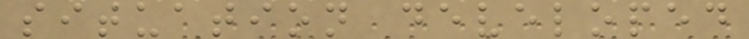situation developed
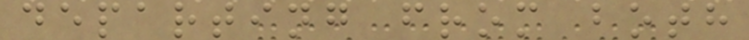departing from both
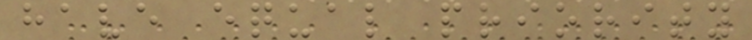have equal priority
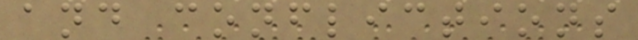and conflictions
